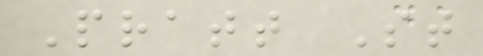Pratt St
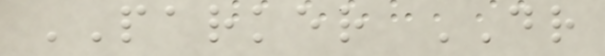PARKER DR
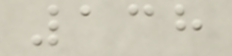138
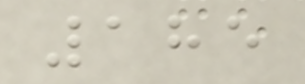185
